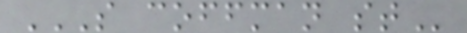S COFFMAN ST
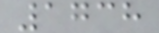1738
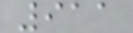911
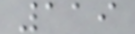119
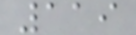119
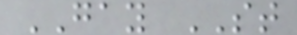GAY ST
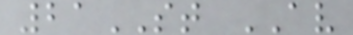21ST AV
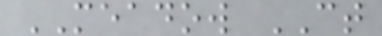MEADOW CT
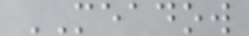MEADOW
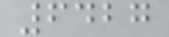6427
